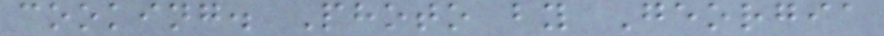cooking. Photo by Georgia
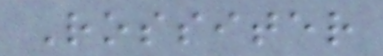Rossiter
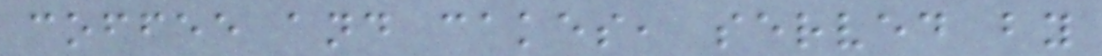coffee and cakes, served by
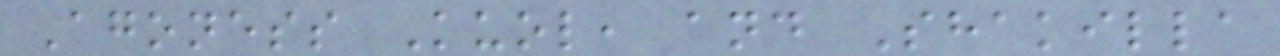Agoness Kuol, and Shakilla
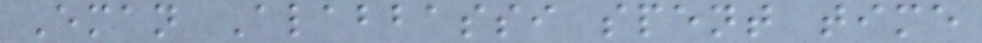Eman Alabbassi spent time
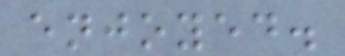enjoyed.
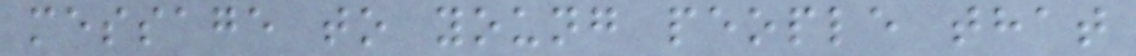message to young people that
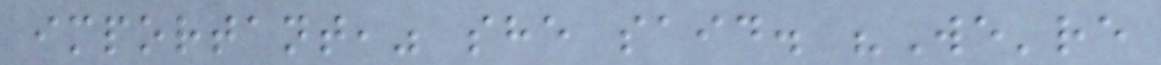important," she said. "We're
